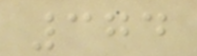374
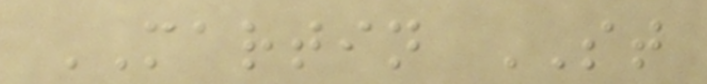MARTIN ST
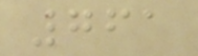761
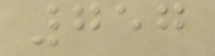757
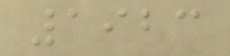1923
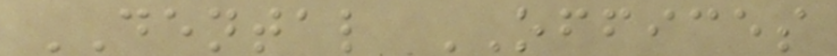DENTAL OFFICES
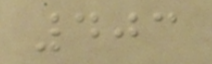403
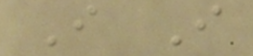I I
